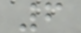6
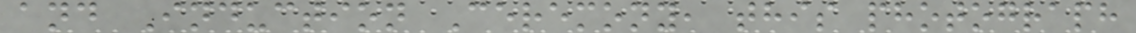and Induction Ceremony, this photograph
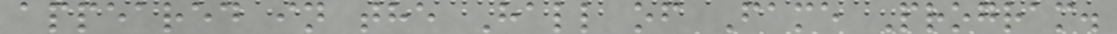appeared in the Hall of Fame Program.
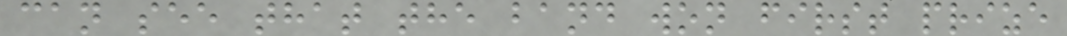can see that the band won first prize
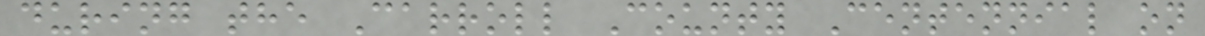during the Carroll County Centennial on
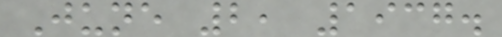June 2, 1937.
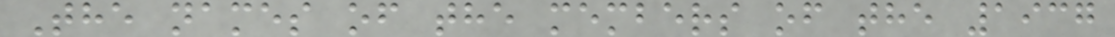The names of the members of the 1937
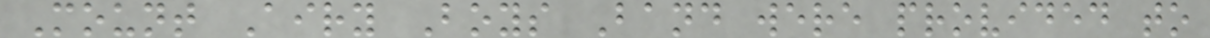Mount Airy Boys Band were provided to
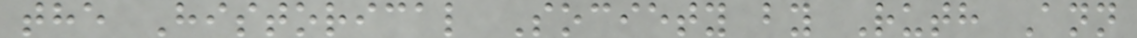the Historical Society by Ruth Ann
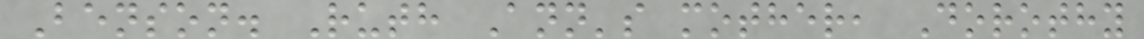Benson. Ruth Ann's mother, Dorothy
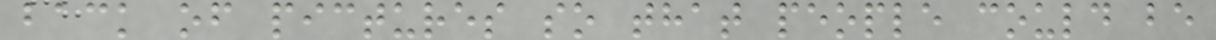back of pictures so that people could be
